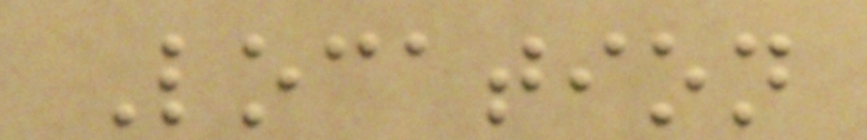Location
